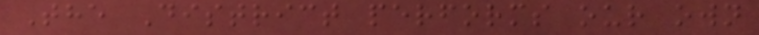The District performs our own
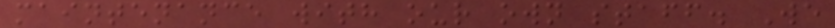maintenance with our own staff. We
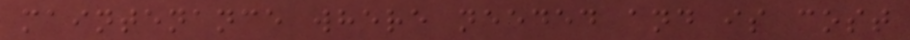maintenance where needed and is cost
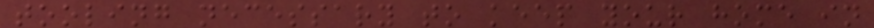tooling necessary to keep your home in
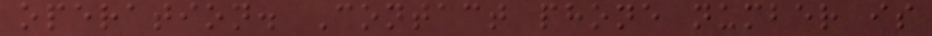operation. Contact phone number is
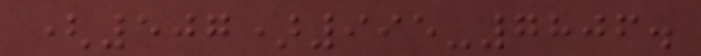(507)995-7806.
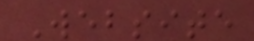Website
